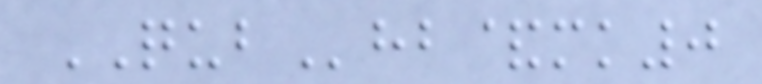QUBhb&mk0
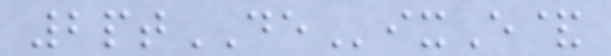2ptDEixE&
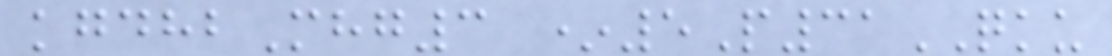kgdhbMhg3 *5P31QKU
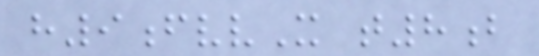h9fvvX t8b
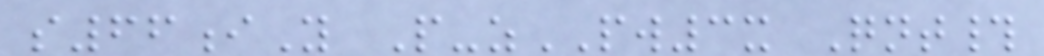s66iY P-zPW3x Qnt#
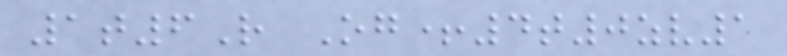1t6R Og+4t0zv1
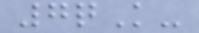7qK-
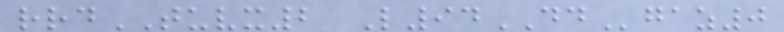rrdTUVX2 L94DDgaz0
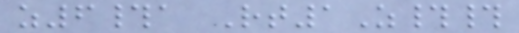z6#a Rt1Z##
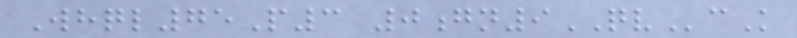Whql75P3 0gn9QVcK
